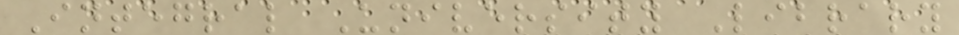Integral University Library
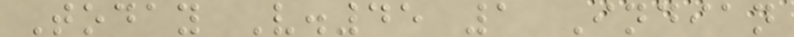Today V.45 1 Indian
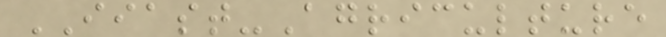IIAST-Agriculture
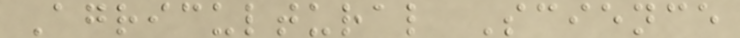Agricultural Science
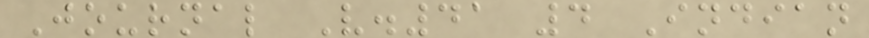Journal V.41 4 Indian
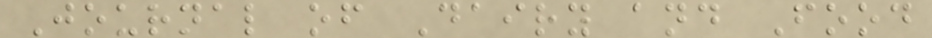Journal of Dairy and Food
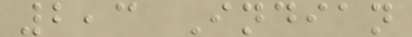2,3 Indian
